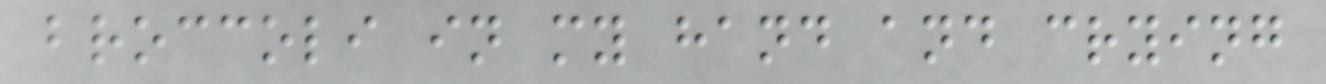broccoli in my hand and crying
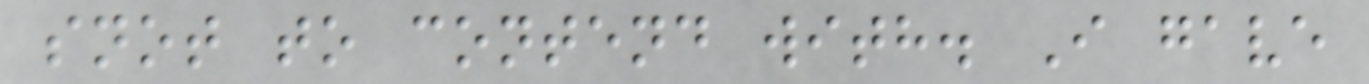snot to contend with. I gave
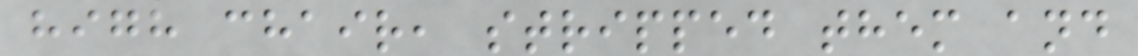high chair, stripped them and
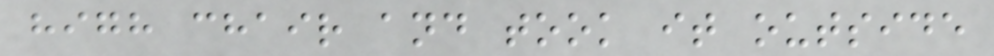high chair and took it outside
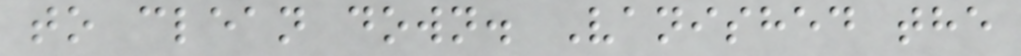to clean down. Vanished the
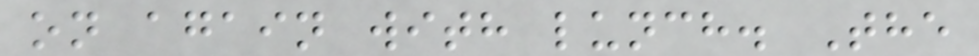on again with lunch. The
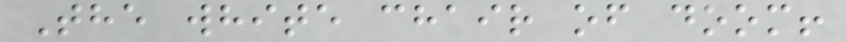The white chair of doom!
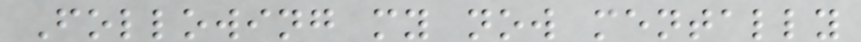Following my now mentally
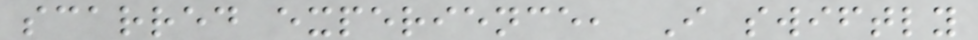scarred experience, I swiftly
